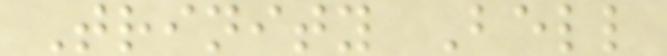Trinity Bell
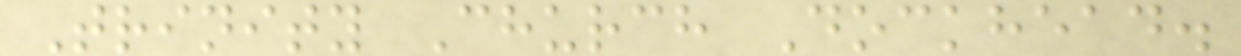Trinity Church Dockhead.
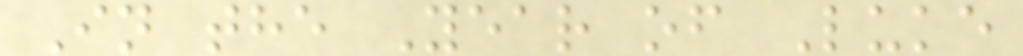In the Year of Luke
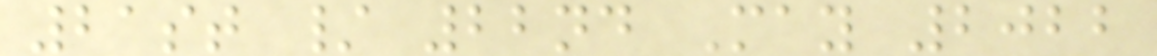21st / 22nd May 2022
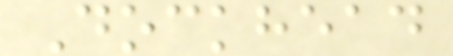Dockhead
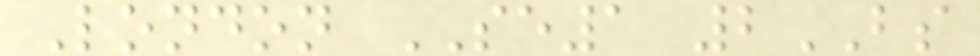London SE1 2BS
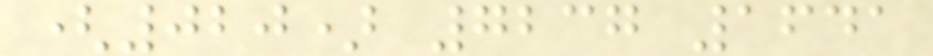(020) 7237 1641
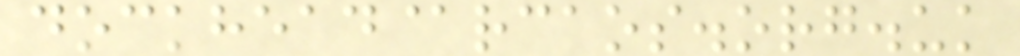dockhead@rcaos.org.uk
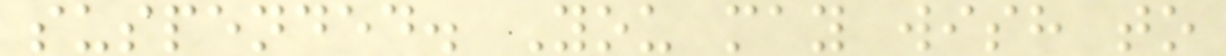suspended. You may wish to
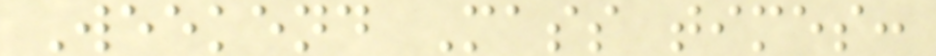Weekend Mass times:
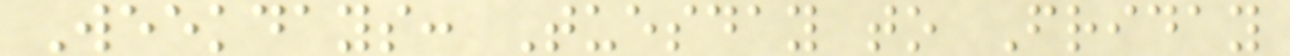Weekdays: Tuesday to Friday
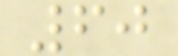60
